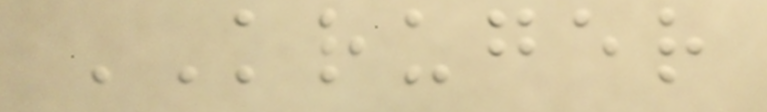KRUGER
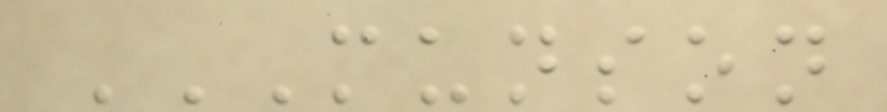MUNSON
